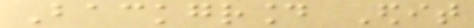Background Edit
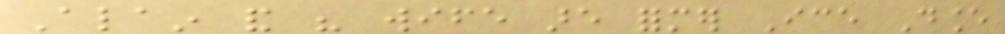Alain and his wife are former Ice Dance
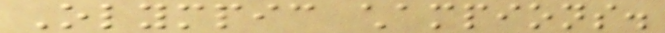Olympic champions.
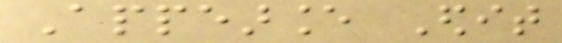Appearance Edit
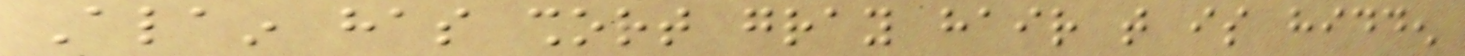Alain has short gray hair that is hidden
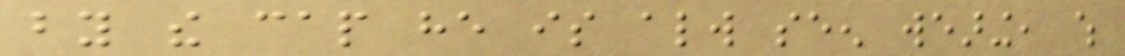by the cap he is always seen wearing, which
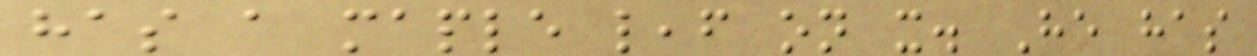has a maple leaf on it. He has
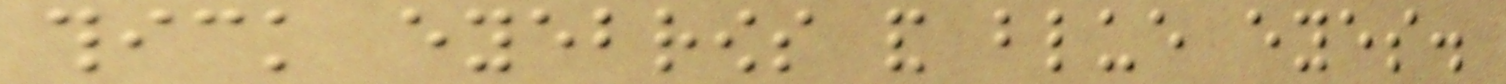thick eyebrows and blue eyes.
